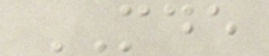MDE
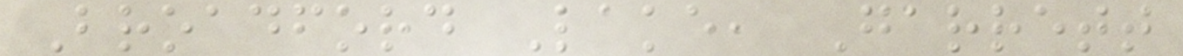Broadford Lake, Garrett
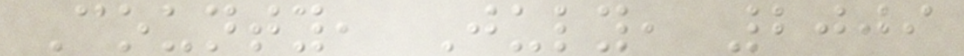County, July, 2009
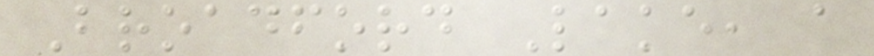Broadford Lake, a
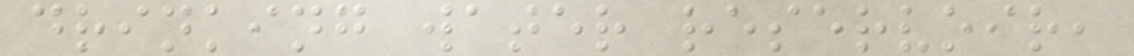drinking water reservoir,
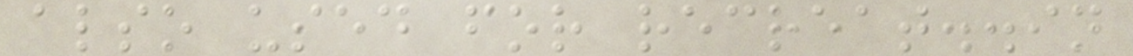also used for recreat..in
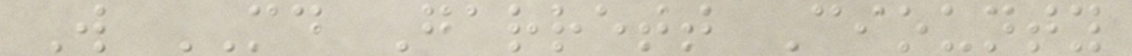W MD Garrett Ciounty
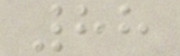88
